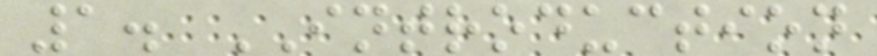1. INTRODUCTION
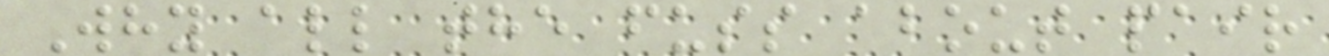Why all the fuss about pair
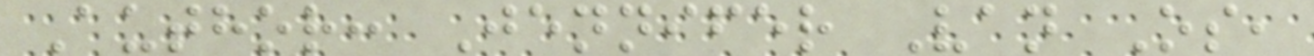Author: Jennifer Van Os,
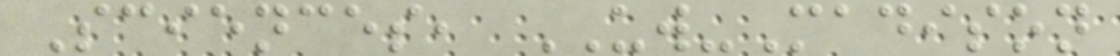Sciences, UW-Madison
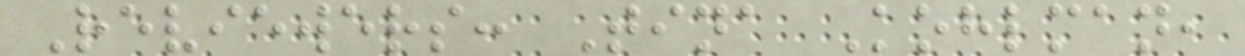Reviewers: Tina Kohlman,
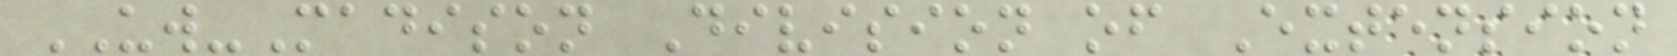UW-Madison Division of Extension
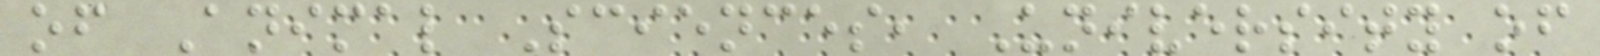of Animal Sciences, University of
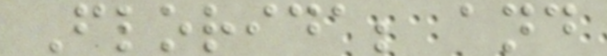Florida; and
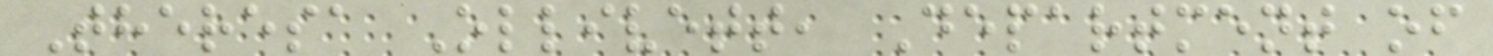Theresa Ollivett, Department of
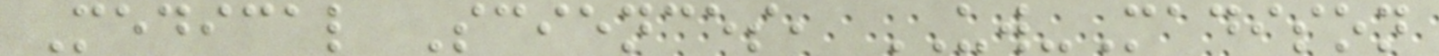Medical Sciences, UW-Madison
